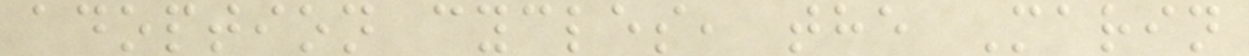adoption cycles, the Marin
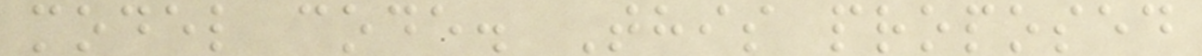model code. This proposed
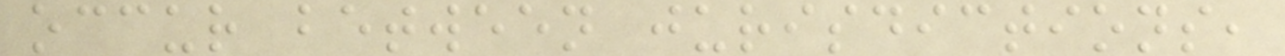occur between jurisdictions,
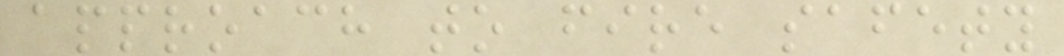approach to fire safety
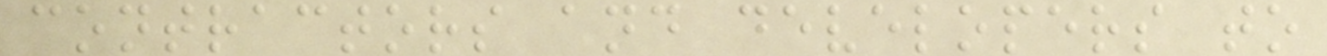contractors and developers to
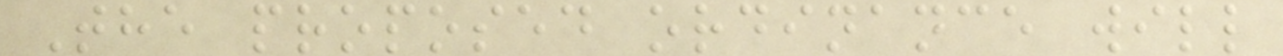The proposed ordinance will
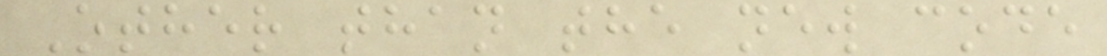Other than the new code
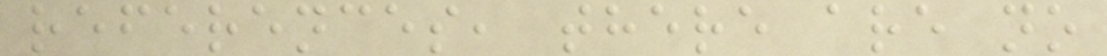references, there are no
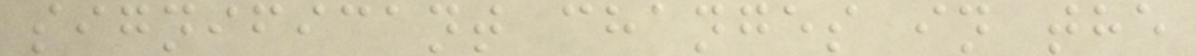significant changes in the
